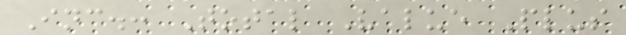Inc.: Total Value Plus
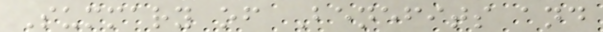Summary of Benefits and
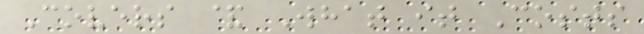Covers & What it Costs
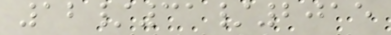12/31/2015
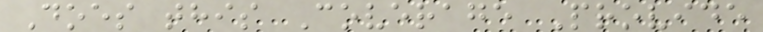Does this Coverage Provide
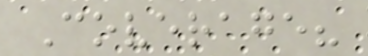Coverage?
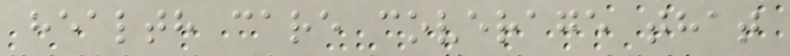health care coverage that
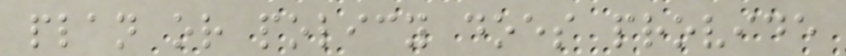plan or policy does provide
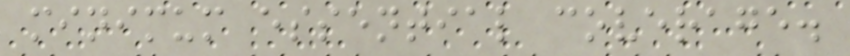minimum essential coverage.
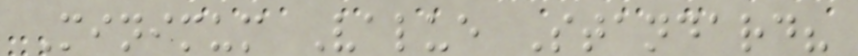Minimum Value Standard?
